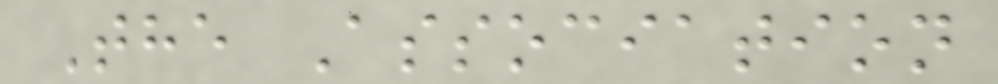The Association
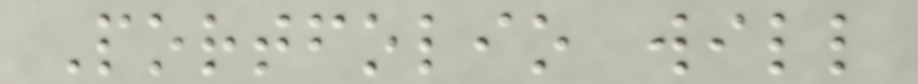Portfolio will
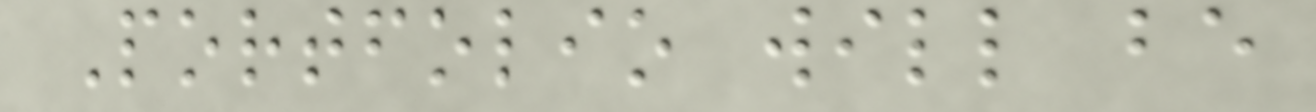Portfolio will be
